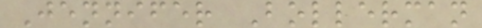Jennifer Bollerman
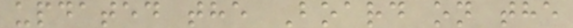updated the Board on the
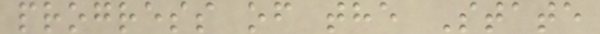progress of the State
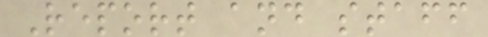Report and staff
